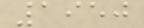1950
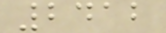2412
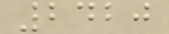2420
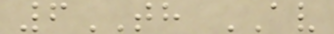6TH AV
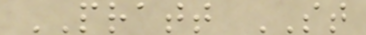PRATT ST
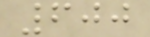600
